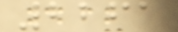2261
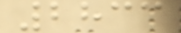2833
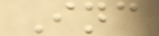Inc
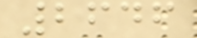2646
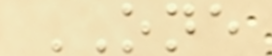ONE
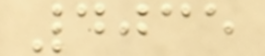4035
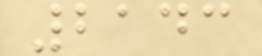2143
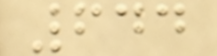644
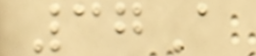37A
